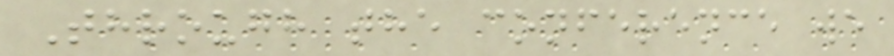Through the conference we
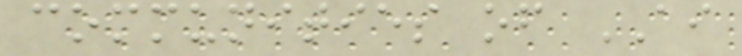communities of AI
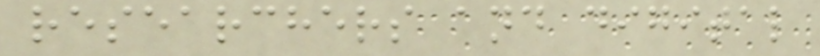researchers and digital
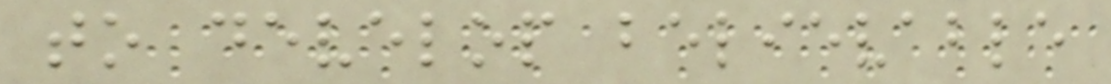to develop believable
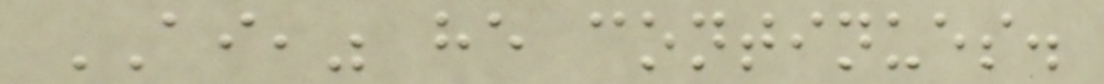AI," he continues.
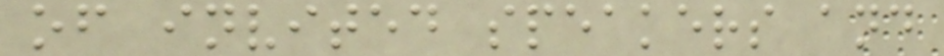of invited speakers and
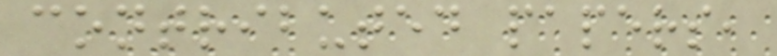contributed papers,
